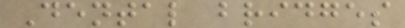Dental bridges
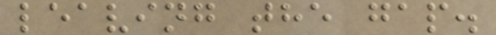leaving the gap.
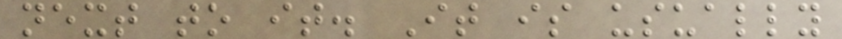next to it. It is usually
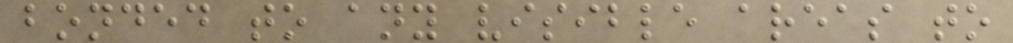bonded to any visible areas to
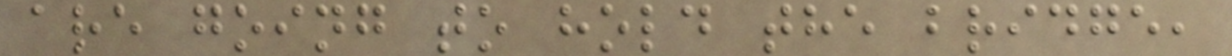are going to hold the bridge,
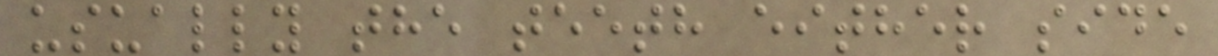usually the teeth either side
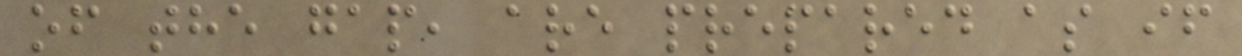of the gap, are prepared as if
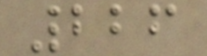226
